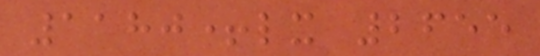1180+lx 2655
